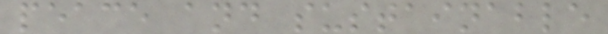peace and sustainable
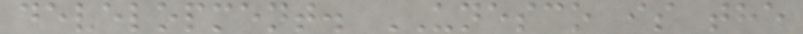development. UNESCO is the
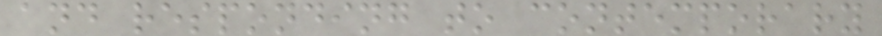and responding to contemporary
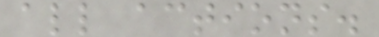all actions.
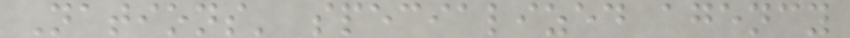Nations' specialized agency
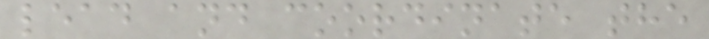lead and coordinate the
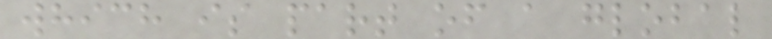which is part of a global
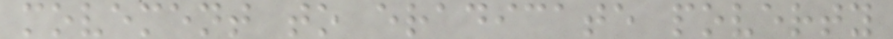movement to eradicate poverty
